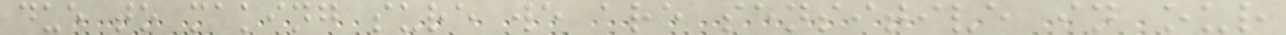due to making sure we are sensitive in our
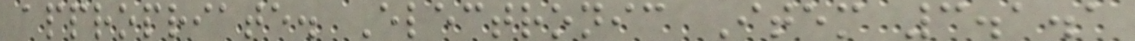appropriate. Electronic Item 3.1.1
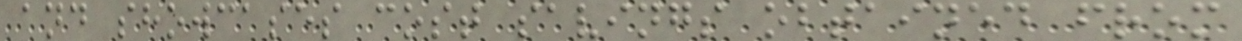and showcases cost savings obtained from
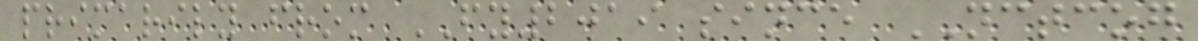primarily from FY2019 since NCTCOG
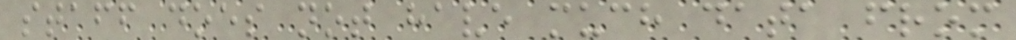staff does not have much data from
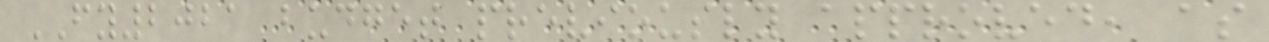FY2021 budget previously approved, as
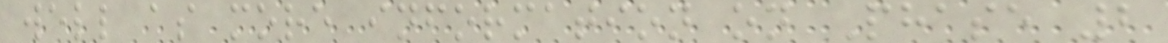well as more information on Phase 2
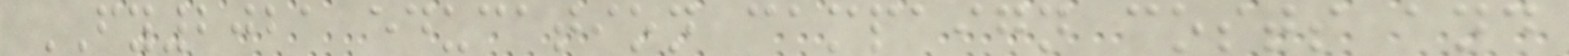FY2021 education campaign costs and
